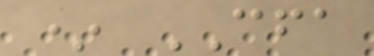* CFA
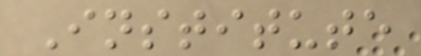Institute
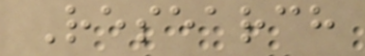Research
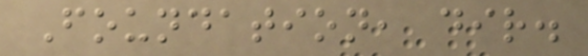Foundation, dir.
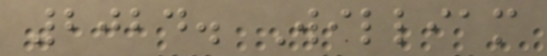2024. William
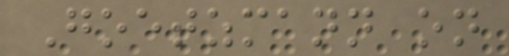Goetzmann on
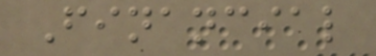Financial
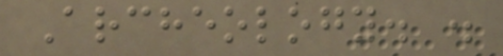Archeology. .
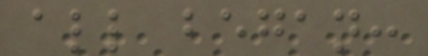all began:
